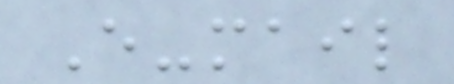E-mail
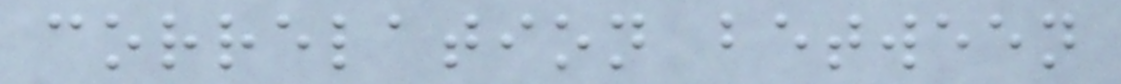correlation between
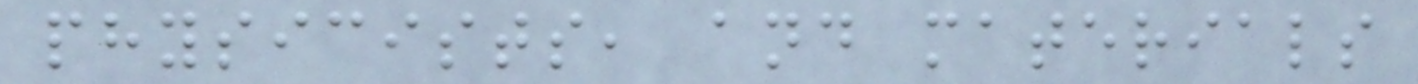physicists, and materials
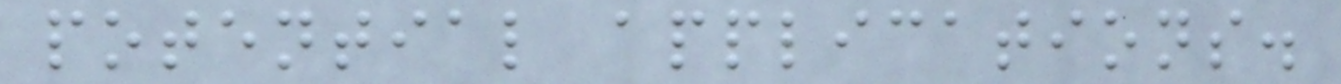potential applications.
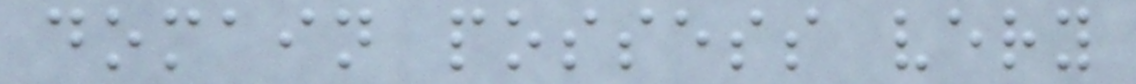domain possess very
